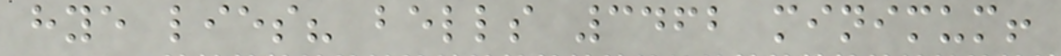hye lies? bells 3462 minimum!
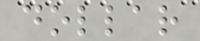dollar
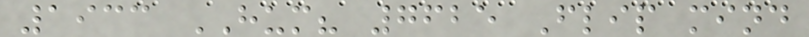1933 HUM? 7625 Flip mind
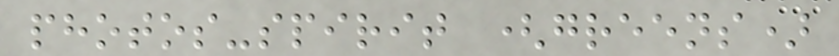photos-spirit (greens)
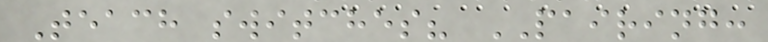Teach switches? PAIRING:
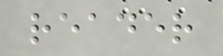reader
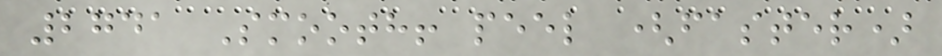2741 Smooth! peel (faster)
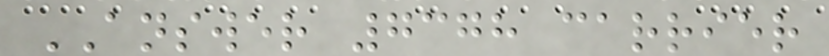ANSWER 7378 carrier
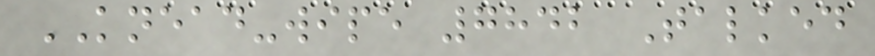KNEAD-wipe 7842 Talked
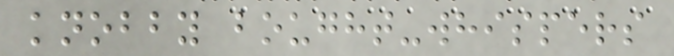knobby bought-whispers
